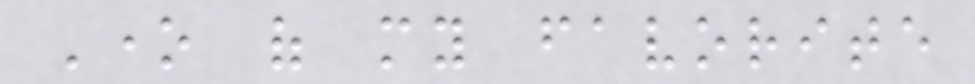One of my favorite
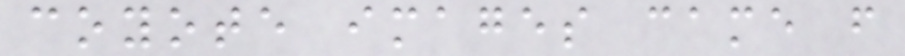coyote images came from
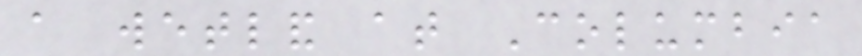a wetland at Columbia
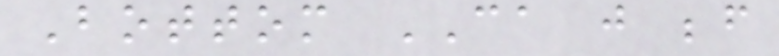Bottom CA just before
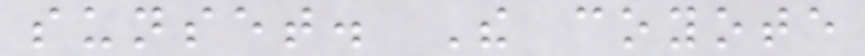sunset. The coyote
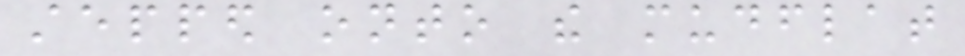stepped onto the mudflat
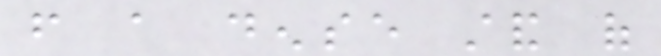from a dense stand of
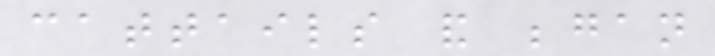cattails and began
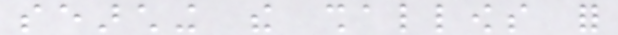searching the shallows for
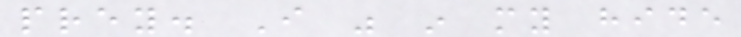prey. I was in my hide
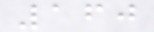160
